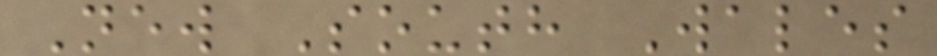New South Wales
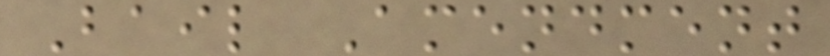Bail Amendment
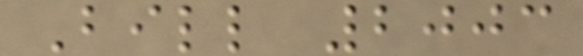Bill 2003
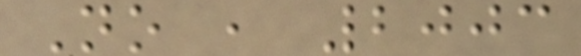No , 2003
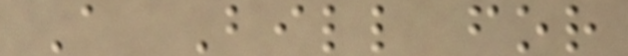A Bill for
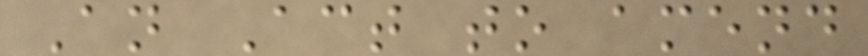An Act to amend
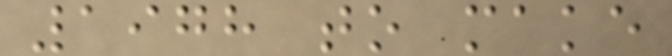1978 to make
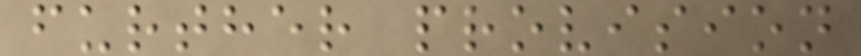further provision
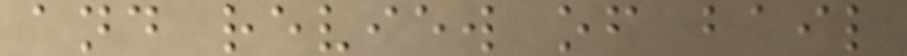and review of bail
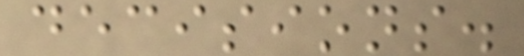decisions.
